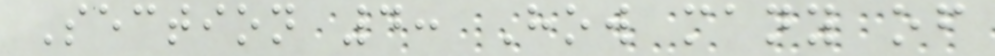Section 4: How many of
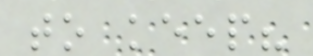to keep?
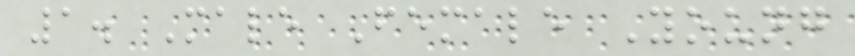1. Male Female Young
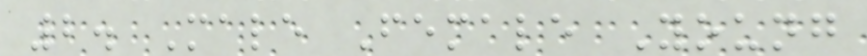2. Male Female Young
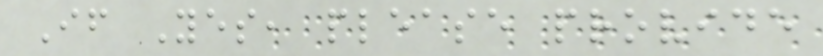If Yes, please provide
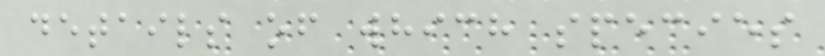details of which species
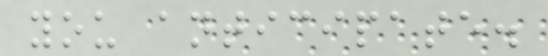you anticipate.
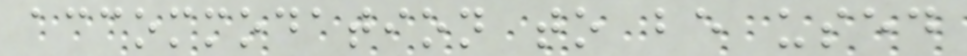accommodation to be used
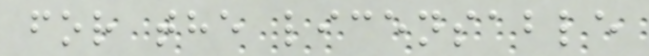for the licensable
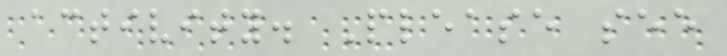activity. Please see
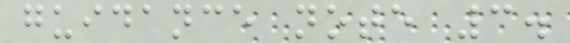guidance note 3.
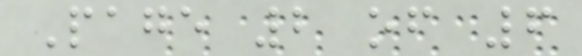Page 2 of 6
